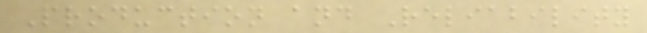Production and Reliability
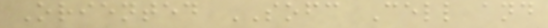Oriented SOFC Cell and
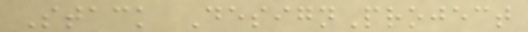Stack DesignProject
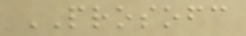PROSOFC
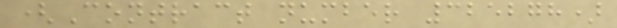(Contract number 325278)
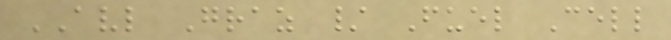AVL Graz / Fuel Cell
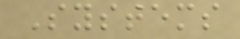Systems
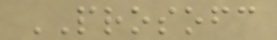PROSOFC
